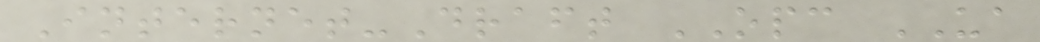Internet-Draft OPC UA
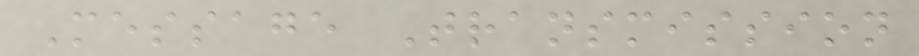Message Transmission
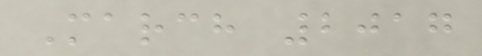March 2017
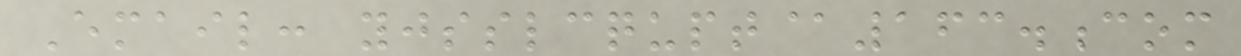Email: yjsslcqupt@163.com
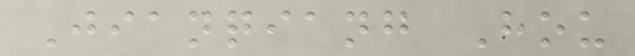Jianqiang Hou
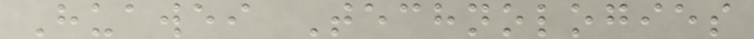Huawei Technologies
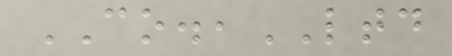CO.,LTD
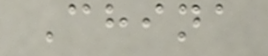China
